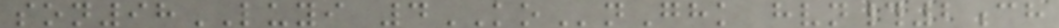son98LUYI 4KOnGhk hvn#2ch
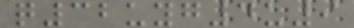q32uyg4u9
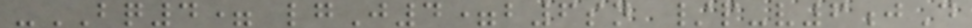-BQ4= lgJ4=b6sn /p-v6jD
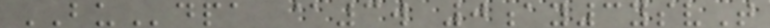BUdpa @3w 0ay3ysvT
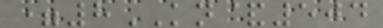=8KN&504
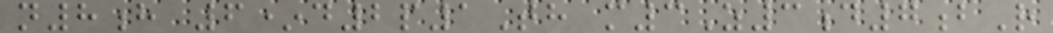n8h 6*d2p1Th m3Z3d7bR
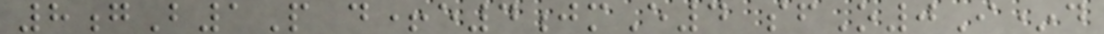8gB1P d+e4jmE4 sfO0I*d
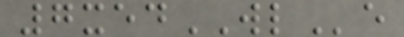7xedWLe
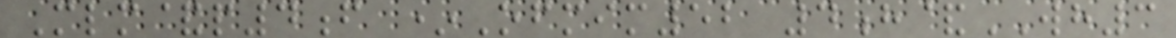Mlm&p4f *Ofmim52 4h&WH3
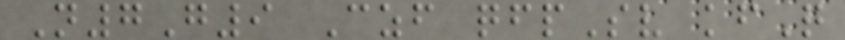N7G9 Czf qfpSv kfQ
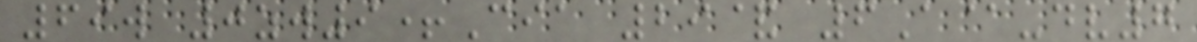69w 0zw9+Cia 29& 6A@-dv7
